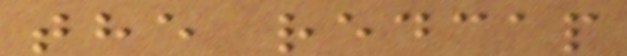the redcap
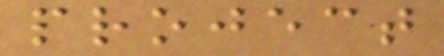project
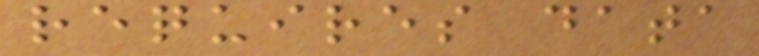requires data
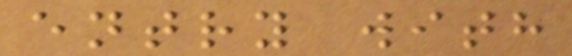entry with
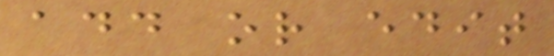add or edit
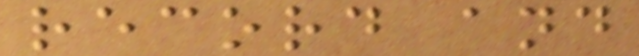record and
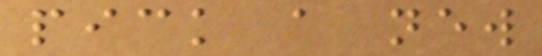pick a new
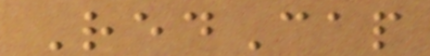RedCap
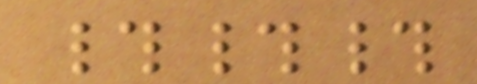###
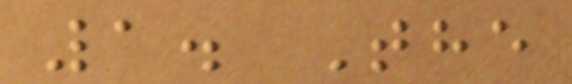1. The
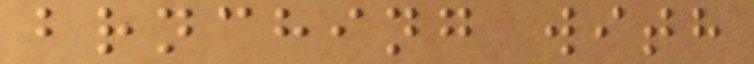brnching with
